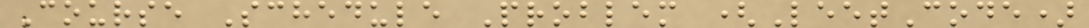Course Schedule Problem (LeetCode)
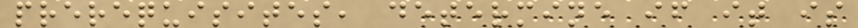prerequisites, determine if it is
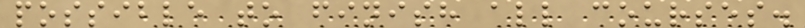possible to finish all courses.
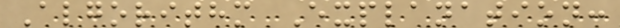Algorithm Explanation:
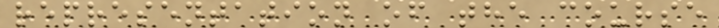representation of the course
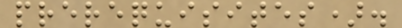prerequisites).
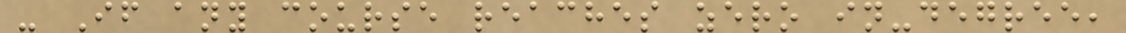- If any course reaches zero in-degree,
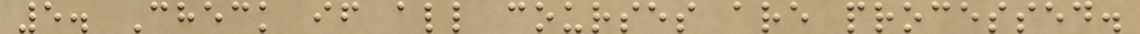5. Check if all courses are processed.
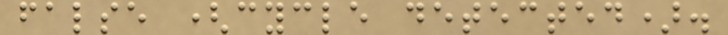false (cycle detected).
